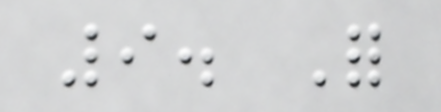9. For
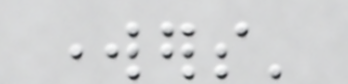workers'
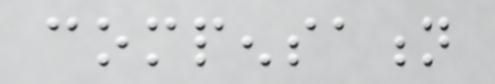compensation
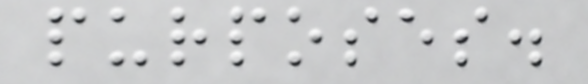purposes.
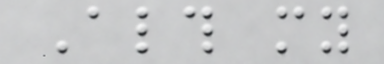Although my
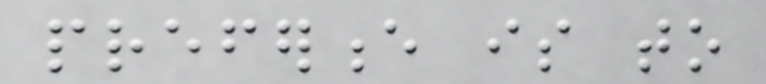preference is to
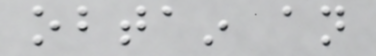obtain an
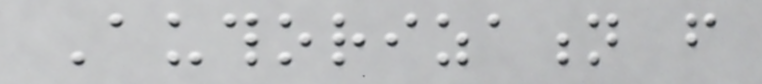Authorization from
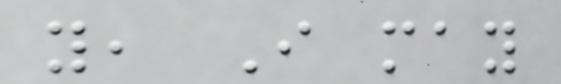you, I may
